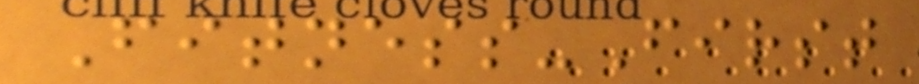Fitness-First
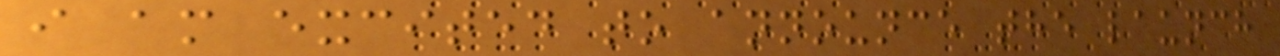i am excited to announce the launch
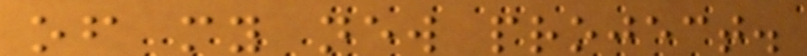of my new project.
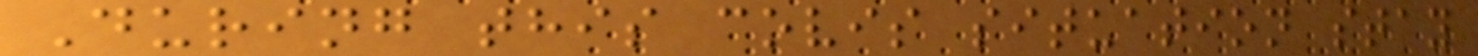During this covis situation stay
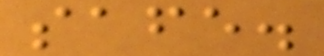safe.
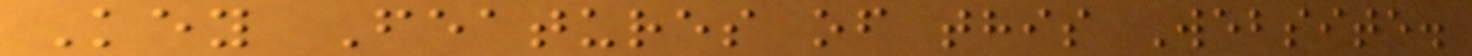Key Features of this Website.
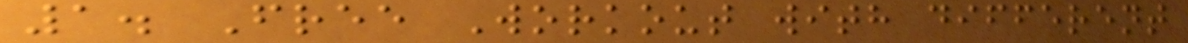1. Free Workout with different
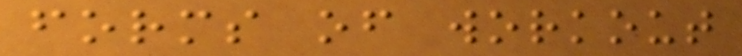forms of workout
